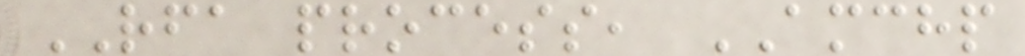RFA process, AMCHP
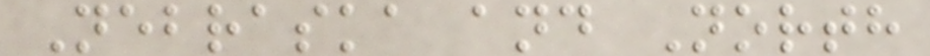Nebraska and North
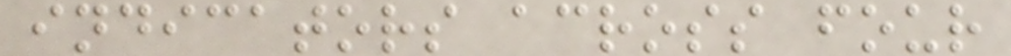indicators across four
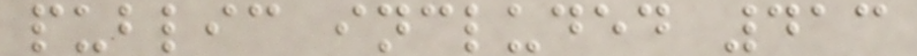public included 413
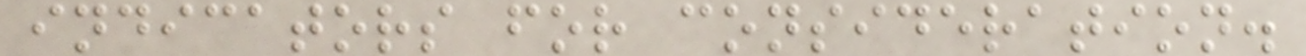indicators for consideration.
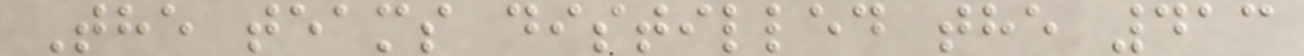The teams distilled the 413
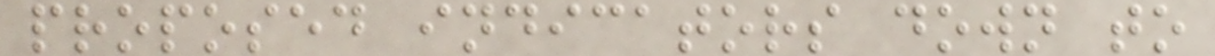proposed indicators down to
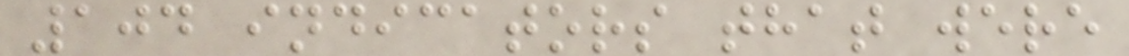104 indicators that were
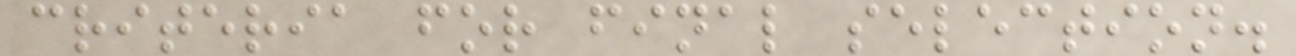criteria for final selection.
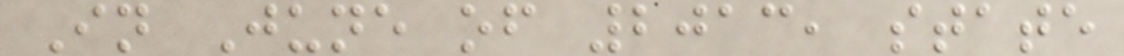In June of 2013, state
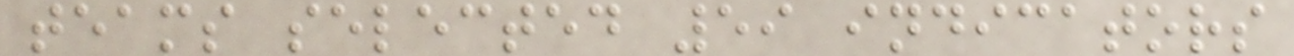teams selected 59 indicators
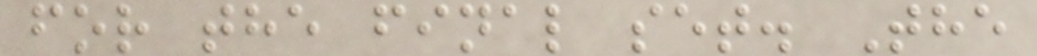for the final set. The
